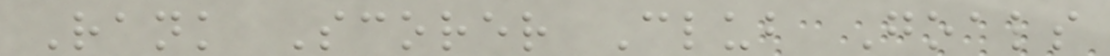Rank Scorer Club Goals
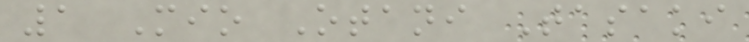1 Mio Otani Tasaki
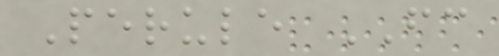Perule FC
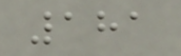181
